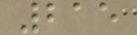215
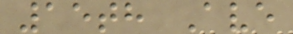15th Ave
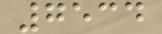7534
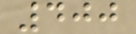400
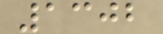1302
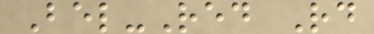Bel-Red Rd
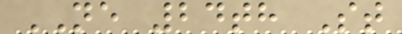NE 24th St
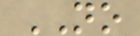NO
